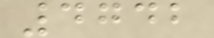4742
